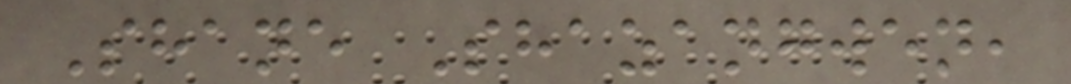Shane Shazangwen,
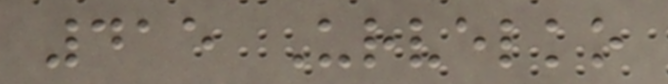415 Urvelko
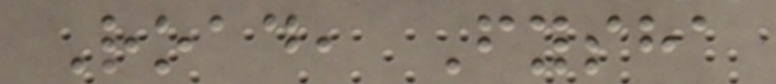Road, Fysha
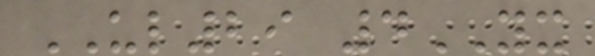UL29 4YX
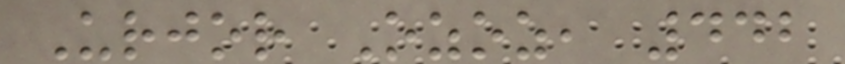Urjor Ozoz, 442
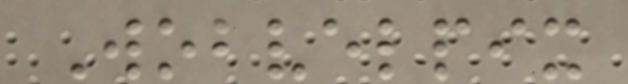Wobvelpix
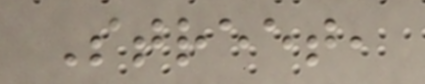Street,
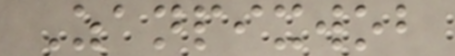Zanpixwob
